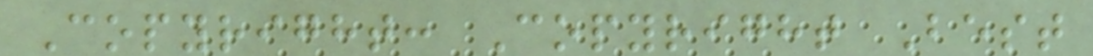Copyright: Copyright Best
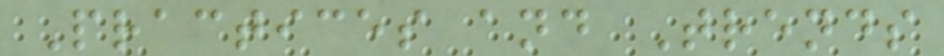Practices and Trends
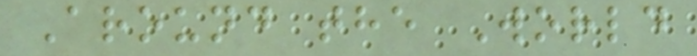Around the World
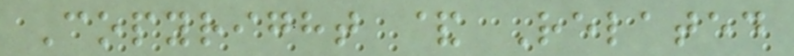Copyright & Related
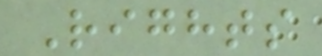Rights
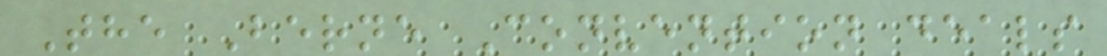The Berne Convention deals
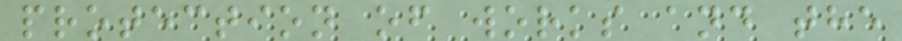protection of works and the
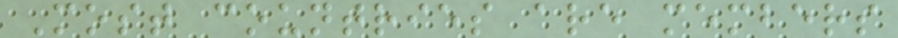Most countries are members
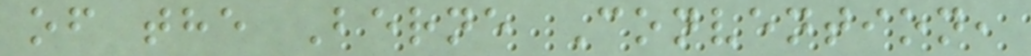of the Berne Convention,
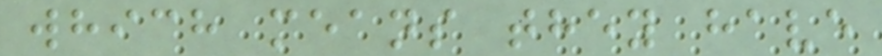which means they have
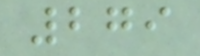279
